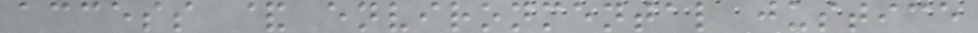access & environmental justice
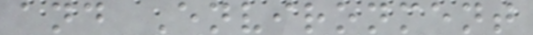and Environment
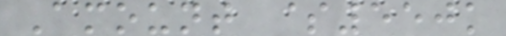Amount $550k
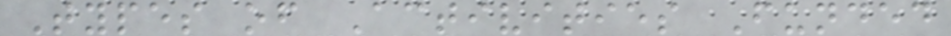Types of Activities Funded
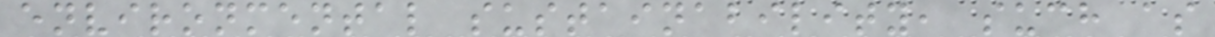environmental sustainability, such as
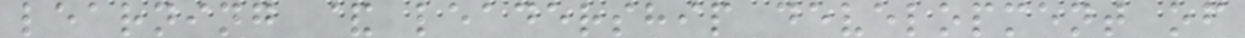learning & leadership development of
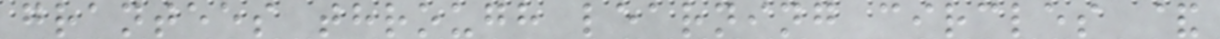grantees through learning circles &
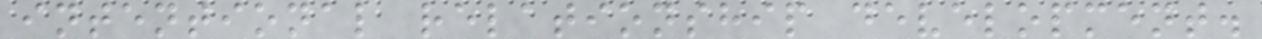intentional relationship development.
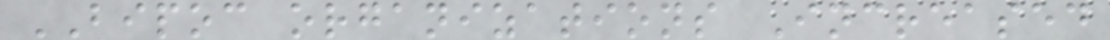BIPOC organizations Increased
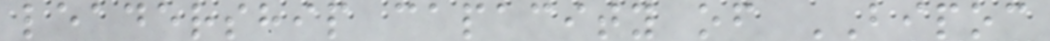leadership capacity of BIPOC
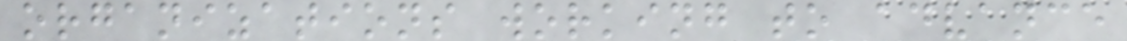organizations working to advance
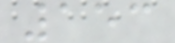153
